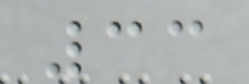33
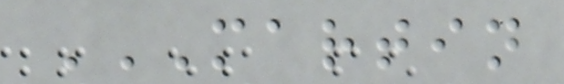MARTIN
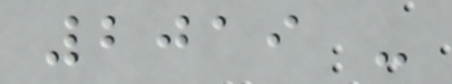2019 -
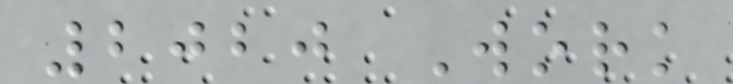2020 Work
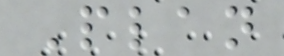Plan
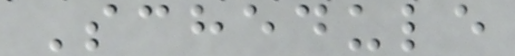Schedule
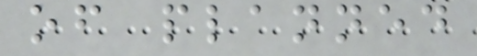of planned
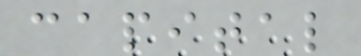capital
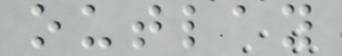outlay
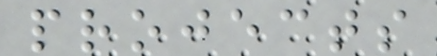projects
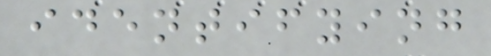identifying
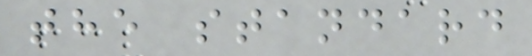the standard
